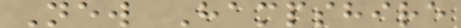New Hampshire
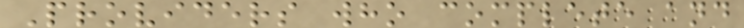Providers who complete and
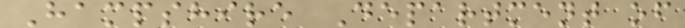Hampshire Department of
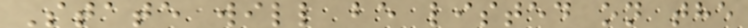State will be listed on the
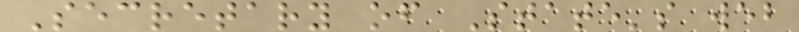Secretary of State's web
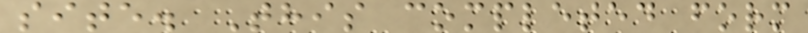site. This completed form
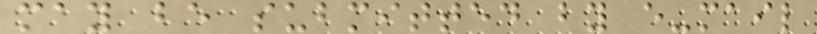may be submitted by e-mail
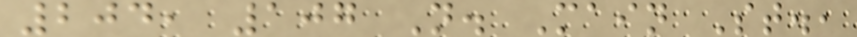204, 107 N. Main St.,
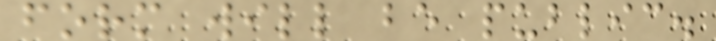form will be public.
